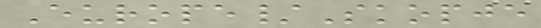Europe/Skopje
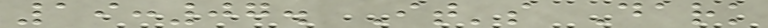19:07. It's Dark
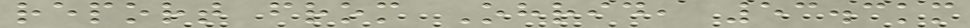report from Ohrid, 53.3km
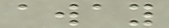away
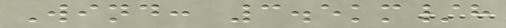Wind: 3.5km/h
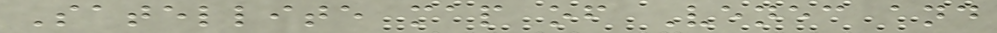Satellite map of Venec and
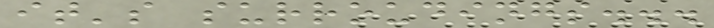it's surroudings...
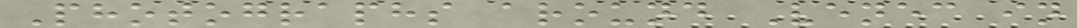Photographs around Venec in
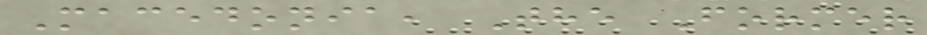Macedonia, The Former
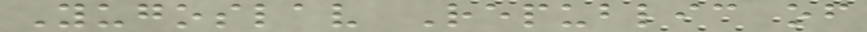Yugoslav Republic of
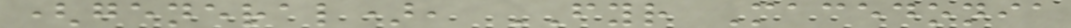(general), FYR Macedonia
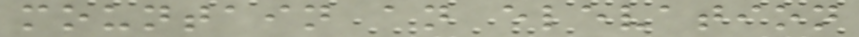mountain an elevation
